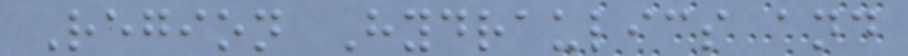Region Hydraulics and
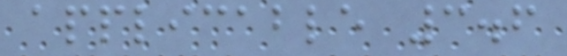applicable 3.6
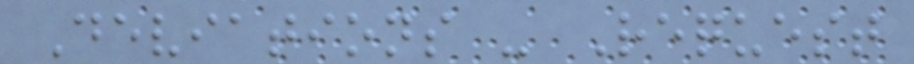Deviations - Request
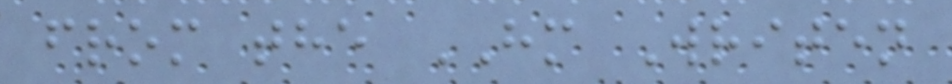from the HM Writen
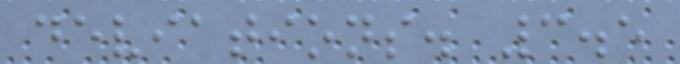deviations. 3.5
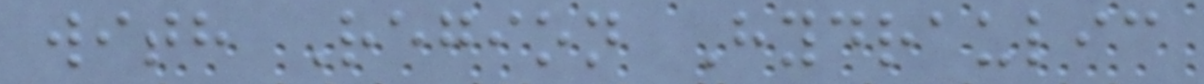with Region Hydraulic
